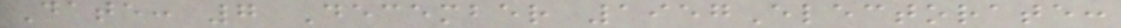Date: 7 December 1957Electorate:
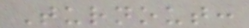Turnout:
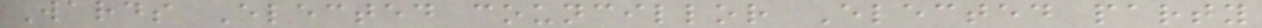Wards Elected councillor Elected party
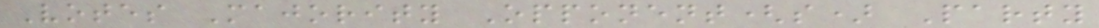Votes Majority Opponent(s) Party
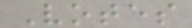Votes
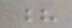?
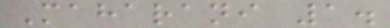Maharani 1.
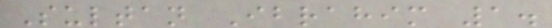Sultan Ibrahim 1.
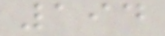194
